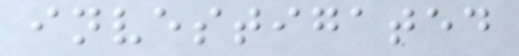investigated
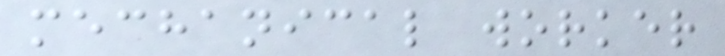mechanical worker
